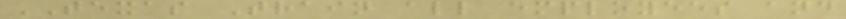TEXAS Train all employees and
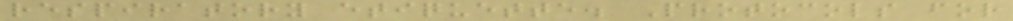respiratory etiquette. Protocols for
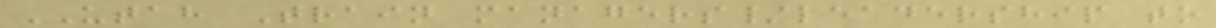UTAH Train managers/leadership to
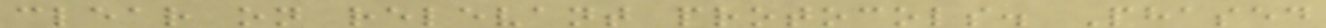clear on relevant protocols. Phased
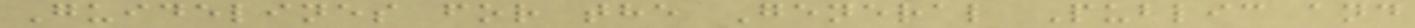Guidelines for the General Public and
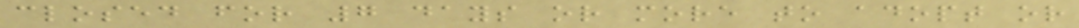closed for 7 days or more to adopt or
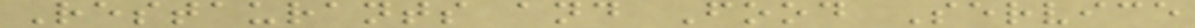Restaurants and Food Service
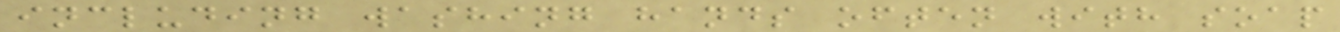including washing hands often with soap
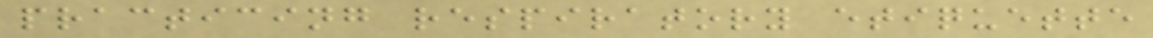practicing respiratory etiquette
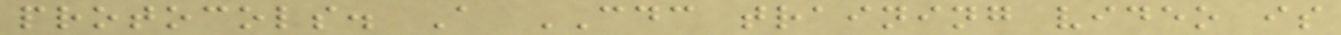protocols. A CDC training video is
